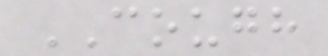COUGH
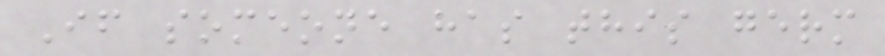If someone has this germ
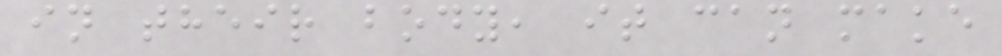in their body, it can make
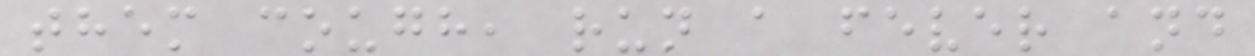them cough, run a fever and
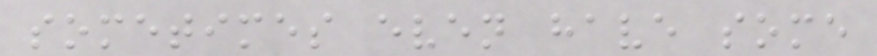sometimes even have some
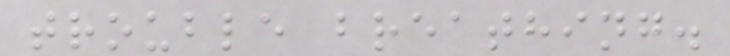trouble breathing.
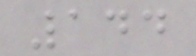144
